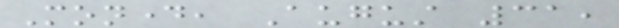Monday, August 31,
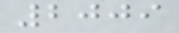2009
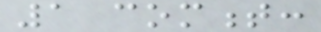1 comment:
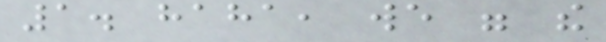1. haha, we were the
